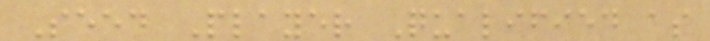Seed Player Qualified as
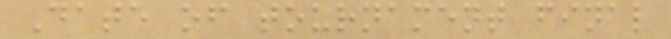Date of tournament final
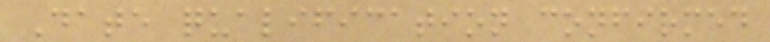Date qualification confirmed
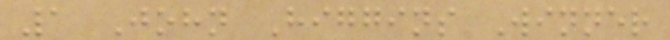1 John Higgins Winner
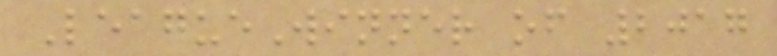LeagueWinner of 2017
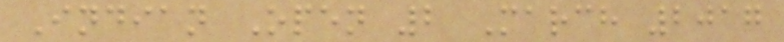Indian Open 2 March 2017
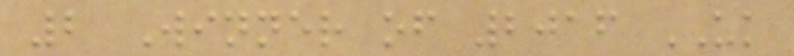2 Winner of 2016 UK
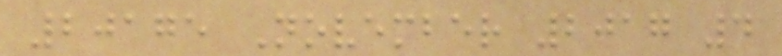20175 November 2017 4
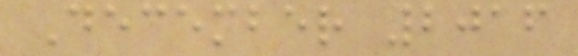December 2016
